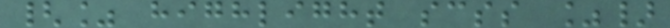{% highlight scss %}
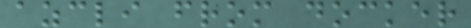azcli from docker
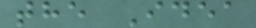the Idea
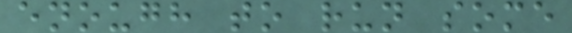enough to run some
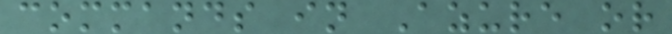commands in Azure or
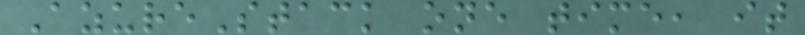AzureStack one time, it
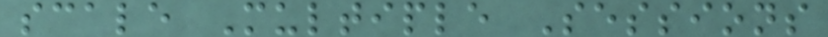scale Multiple Sessions
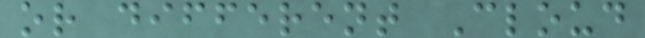or different Cloud
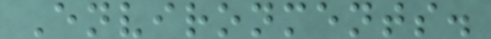Environments.
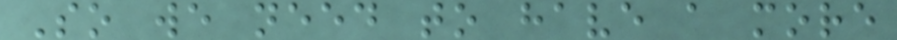So we need to have a more
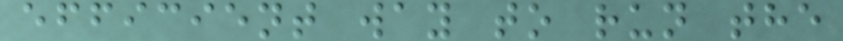efficient way to run the
